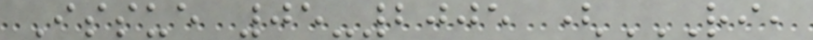Issue 05-2005 (RI,
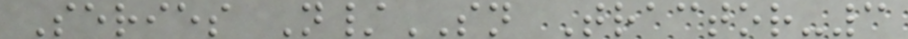Series N/SN Tractor-3
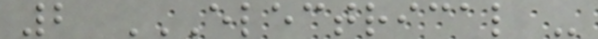2 ELECTRICAL -
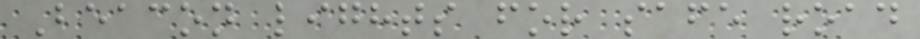Beacon lights for safe road
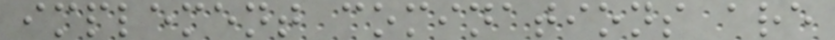implement cominations are
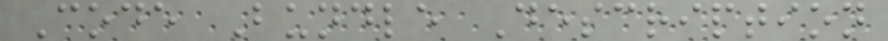Code Bundle Description
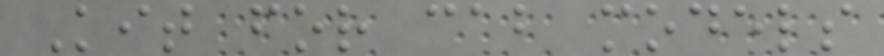Kit for cab models
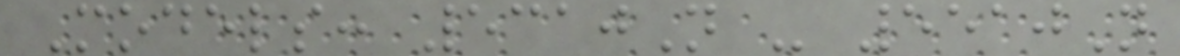Models: 5310N - 5510N
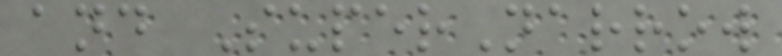and SuperNarrow
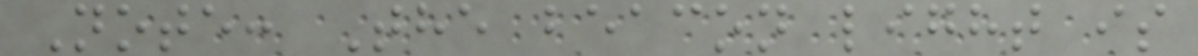Note: The beacon light is
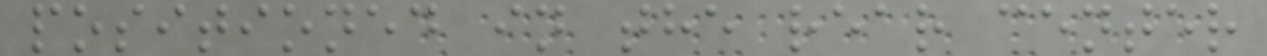positioned in the rear center
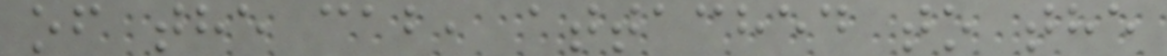of the cab, attached to the
